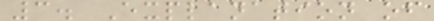3. Explanation of
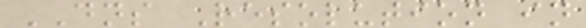DNS Resolution in
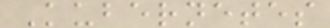Kubernetes
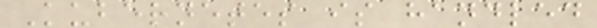Kubernetes is handled
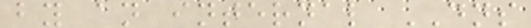by an internal DNS
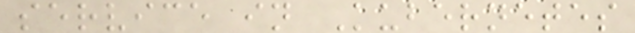service in Kubernetes
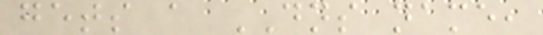gets a DNS name,
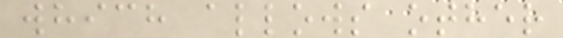which allows other
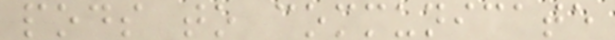pods to communicate
